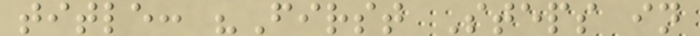title: "First Steps in
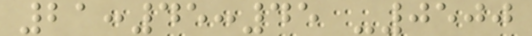21:45:45 -0500
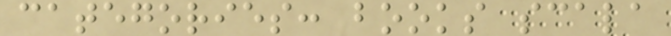categories: books scala
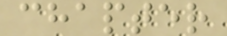chapter
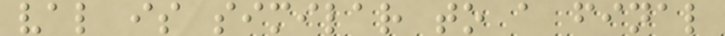val is similar to a final
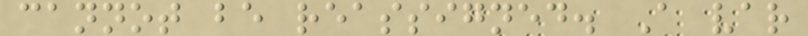cannot be reassigned. A var
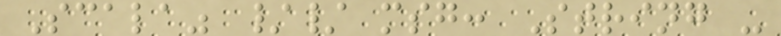Scala" // msg: String -
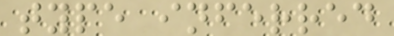type inferred
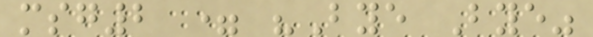msg2 = "Bye Bye"
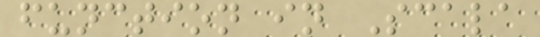function in Scala
